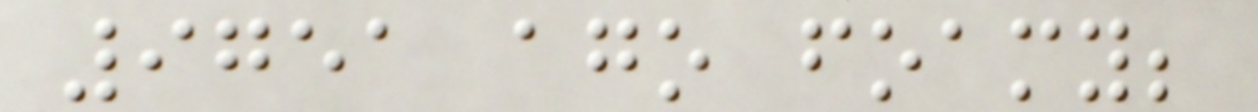9751 ago foamy;
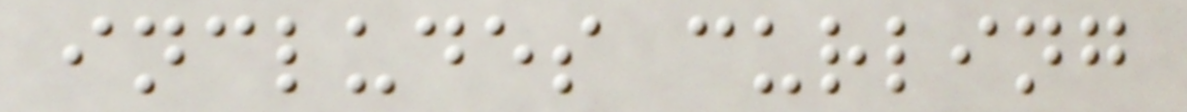includes curling
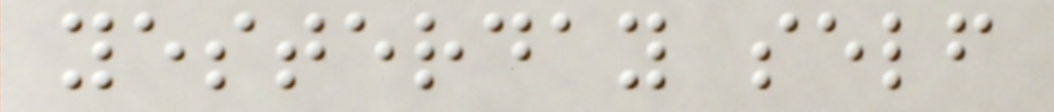yesterday self
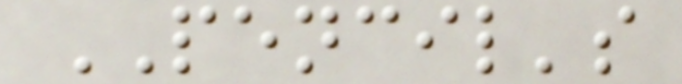PENCIL's
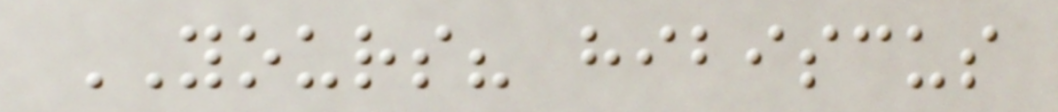YOURS? hibiscus
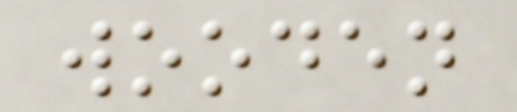wooden
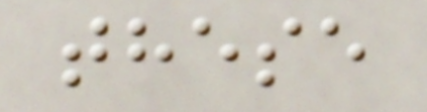these
